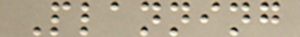Planning
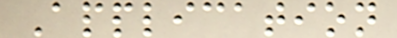Application
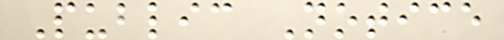Public Notice
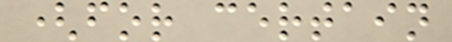(for certain
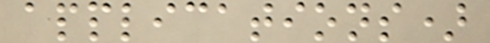applications)
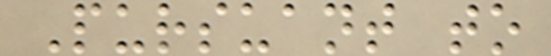Pursuant to
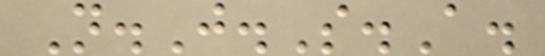N.J.S.A.
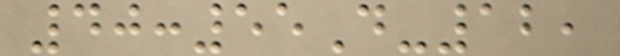40:55D-12,
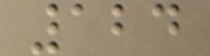124
